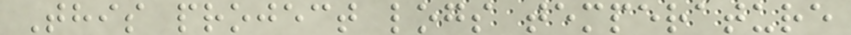This project logs temperature
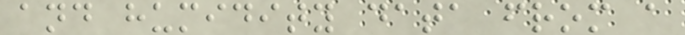and humidity data from a
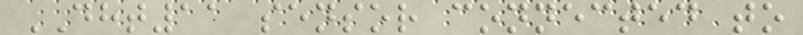DHT11 sensor connected to
